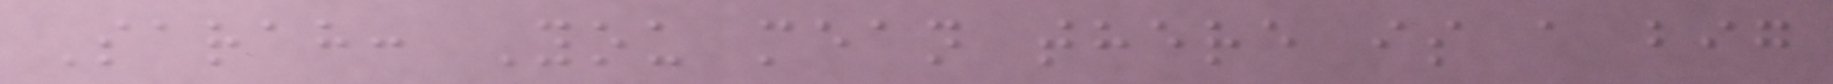Sarah: You mean there is a big
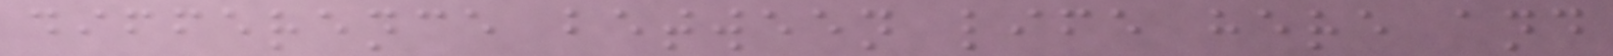difference between life here and
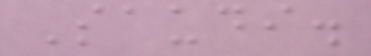Saudi.
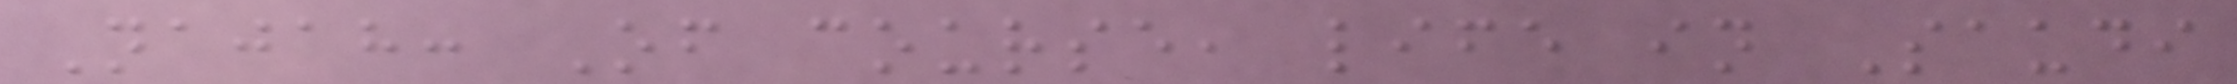Najah: Of course, life in Saudi
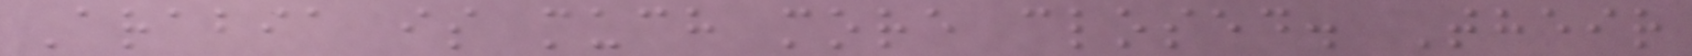Arabia is much more closed. Their
